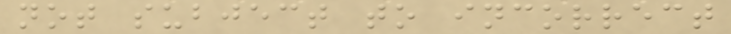not subject to incorrect
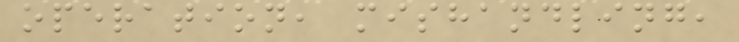operation, mishandling,
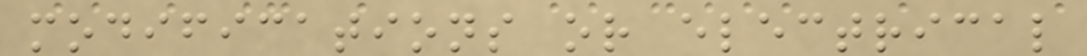modifications or electrical
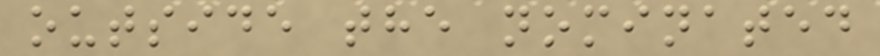outside the nominated
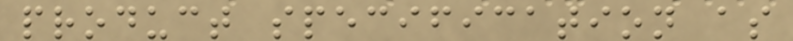product specification as
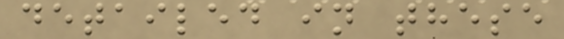detailed in these
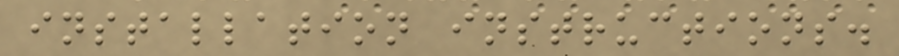installation instructions.
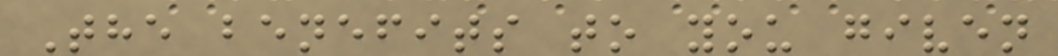The benefits to you given
